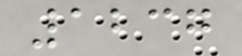1237
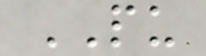PU
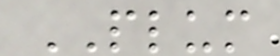PLUM
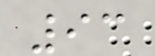93
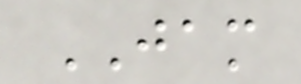JAM
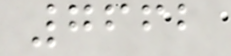7662
